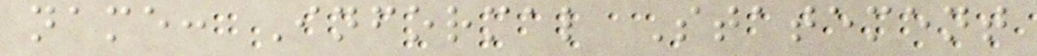name: Informal Statement
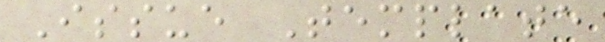Issue Template
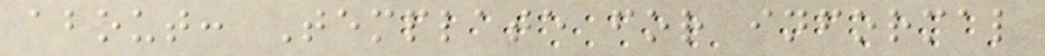about: Template for informal
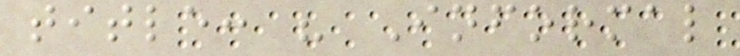title: " Informal
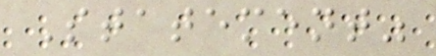Statement"
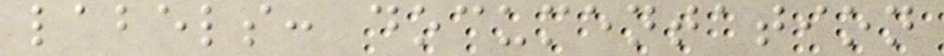labels: documentation
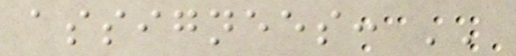assignees: ''
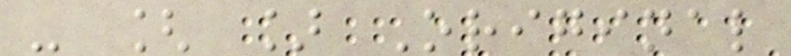- [ ] Original
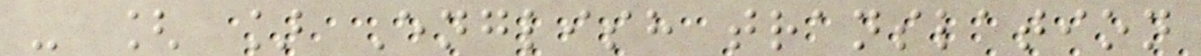- [ ] English translation
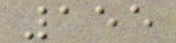155
